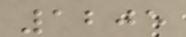1205
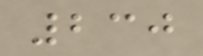230
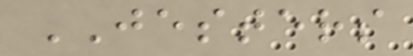JESTERS
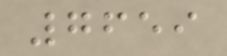7659
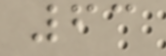63
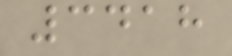3418
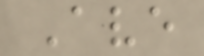Ave
